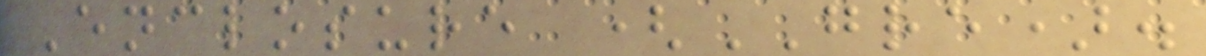Enclosure (GRE).
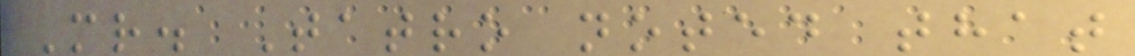Mr. Tatro noted that
